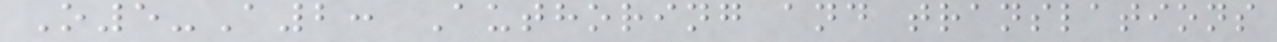O5-A2: Authoring and translations
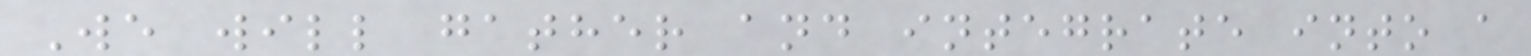We will gather and integrate into a
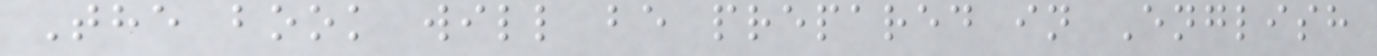The book will be prepared in English
